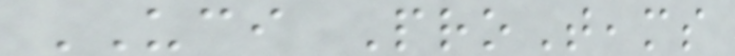UCI ProTeams
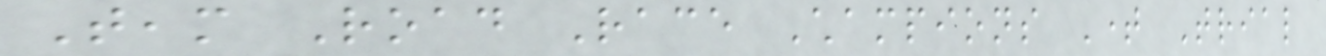Team Road Race Champions Time Trial
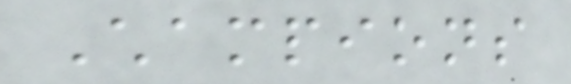Champions
